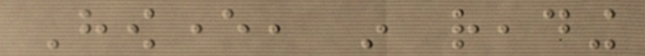However, in reading
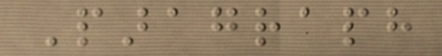Paragraph
